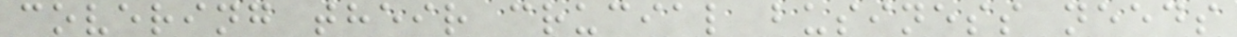covering their crucial business needs
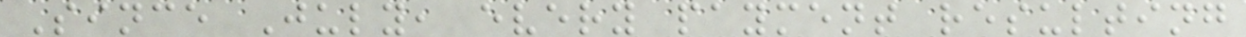Since July, every payment resulting
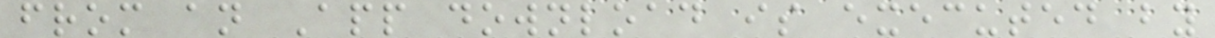from an App download is executed by
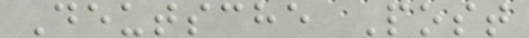Deutsche Post
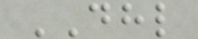DHL
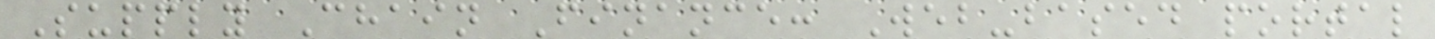Supply Chain Finance: Web-based portal
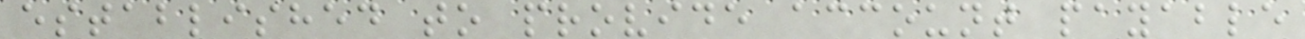established to provide account payable
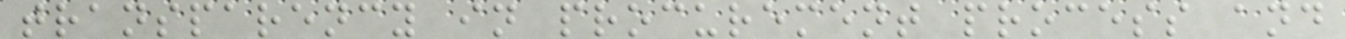transparency in procurement process and
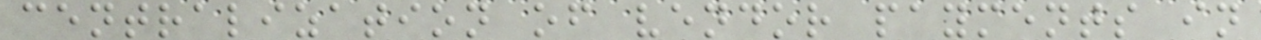centralization of vendor payments in
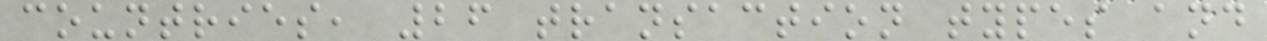countries, 26 transaction types and
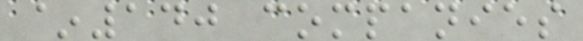~140 companies
